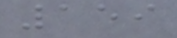159
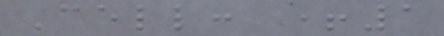Cell: +1
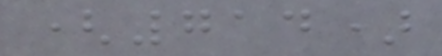(714)
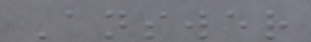Answer
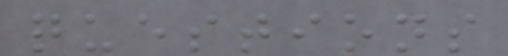questions
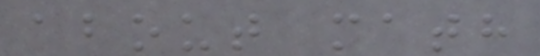about math
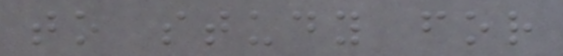to study for
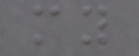my
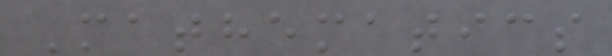Mathematics
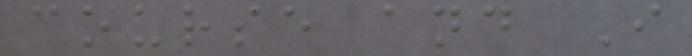course and I
